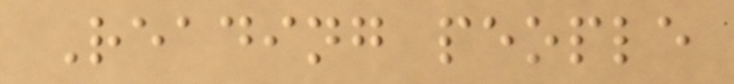Reading people
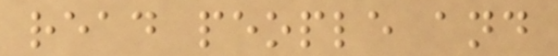read people and
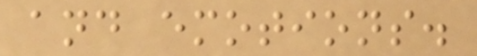and emotions.
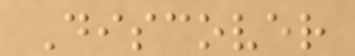Discover
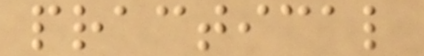practical
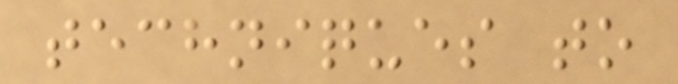techniques to
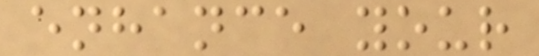enhance your
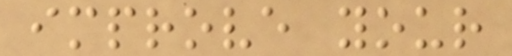improve your
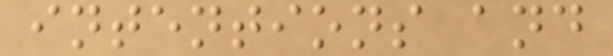intentions and
